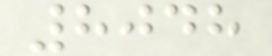8048
